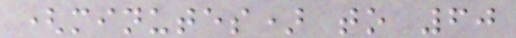(minutes) to 60
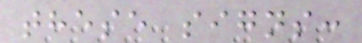these signs:
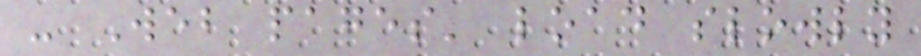- Web pages' load slowly
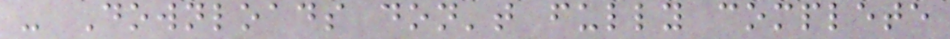- Downloads don't fully complete
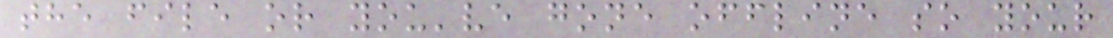the file or you've gone offline so your
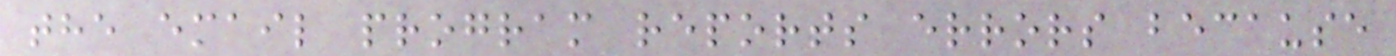the email program reports errors because
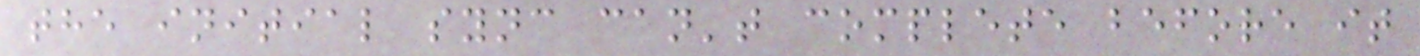the initial sync can't complete before it
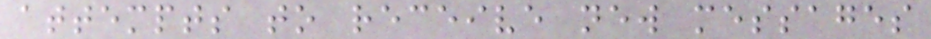attempts to receive new messages
